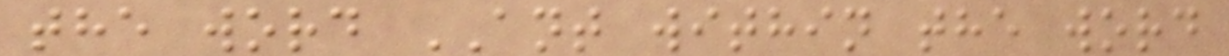the word ANT within the word
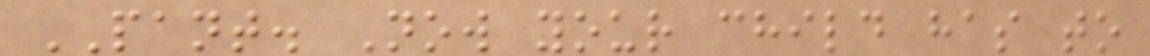PANT. Now your child has to
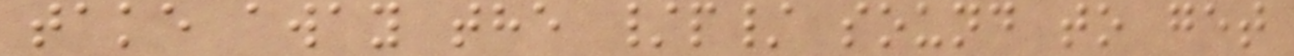take away the /p/ sound to get
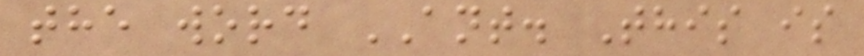the word ANT. This is
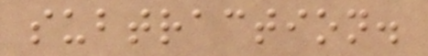subtraction.
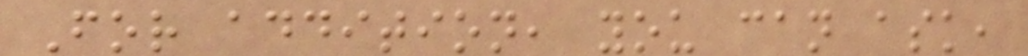For addition, you can ask,
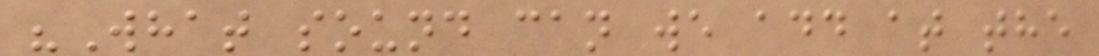"What sound can we add at the
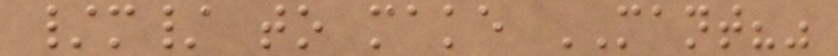/m/ to make MANT?"
